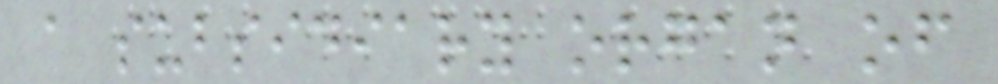a subsidiary organ of
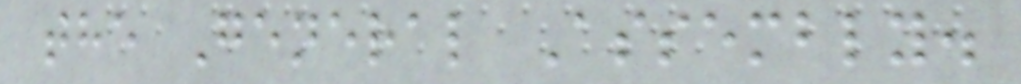the General Assembly.
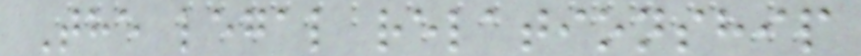The legal relationship
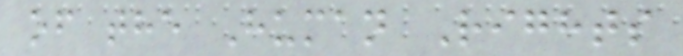of the Human Rights
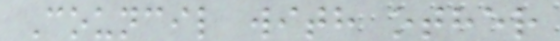Council with other
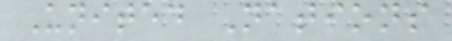United Nations
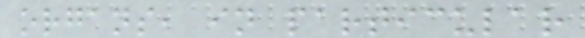organs, in particular
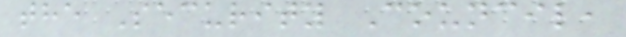the Security Council,
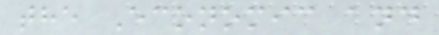the Economic and
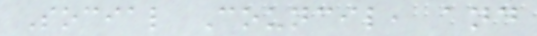Social Council, and
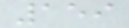159
